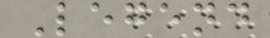Legend
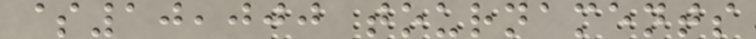$10,000 tournaments
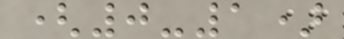(0-1)
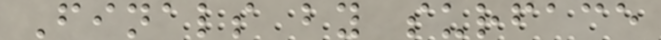Finals by surface
